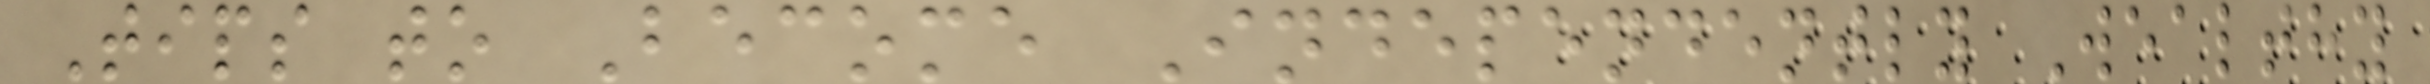Tips to Become Independently Wealthy
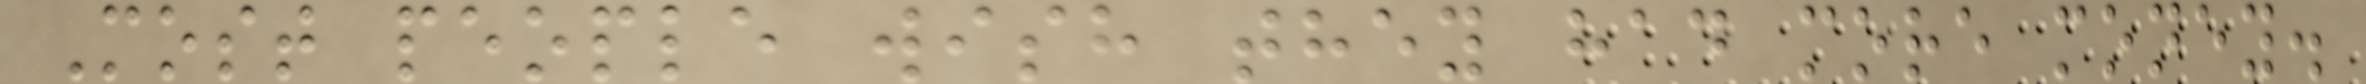Most people wish they had more money.
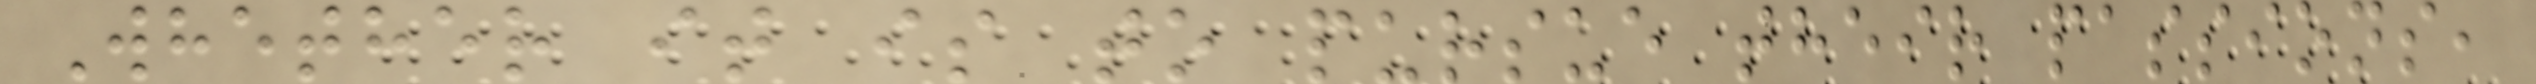Whether it is to pursue their passions,
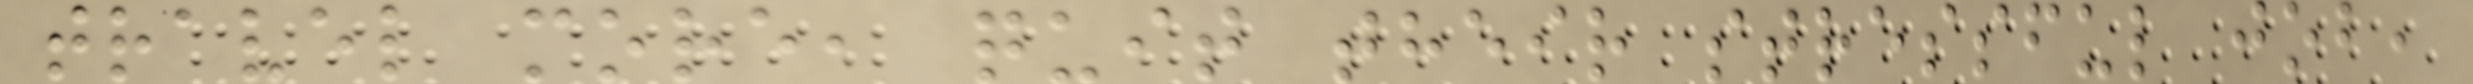travel more, quit their stressful job,
